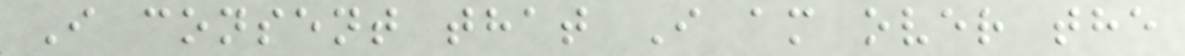I consent that I am over the
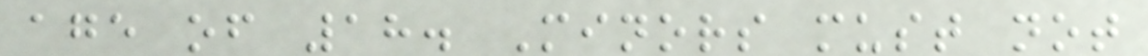age of 18. Minors must not
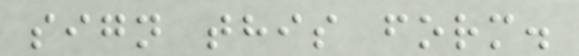sign this form.
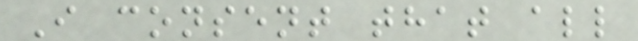I consent that all
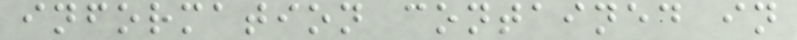information contained in
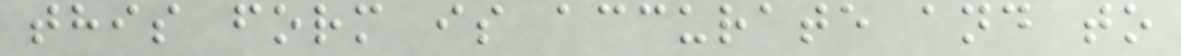this form is accurate and to
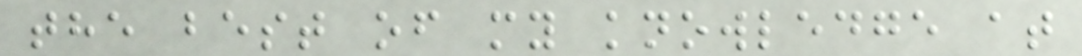the best of my knowledge at
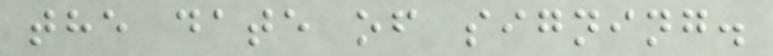the date of signing.
